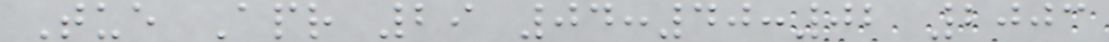Tue Apr 29 04:40:02 2003
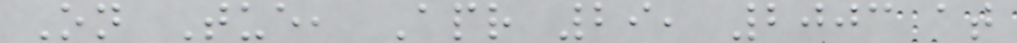On Tue, Apr 29, 2003 at
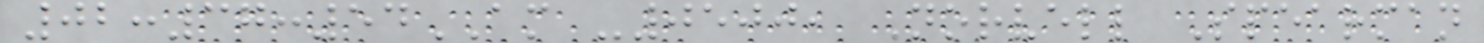02:37:54AM -0500, Norvell Spearman
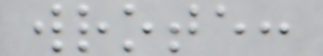wrote:
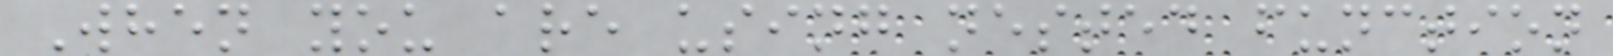When you are using nested function
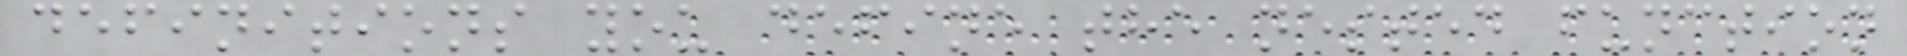definitions you define the nested function
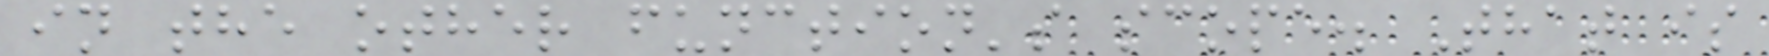in the other function's scope. That is
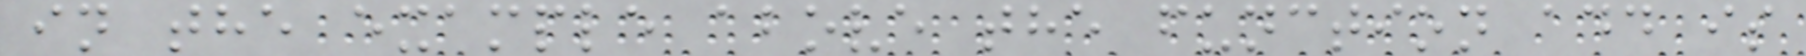in the example above the function add is
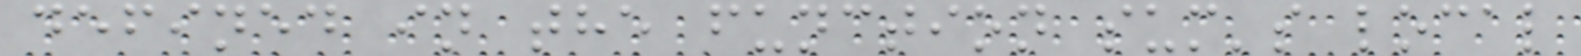defined in the function sum's local
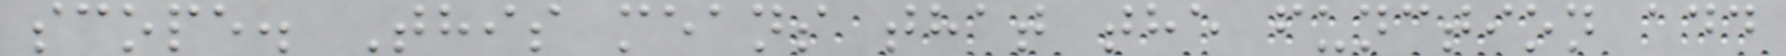scope. This means that the function add
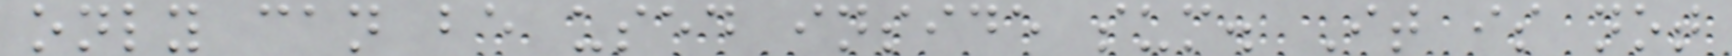only can be used inside sum. It is not
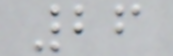26
